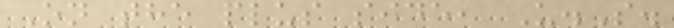On the plus side, U.S.
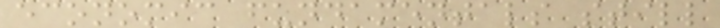economic fundamentals still
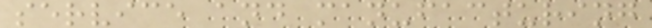service and manufacturing
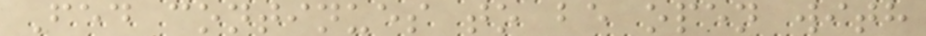Fed continues to be open with
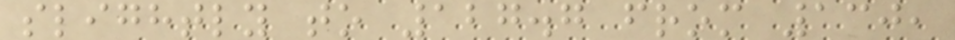slightly to 127.7 from 130,
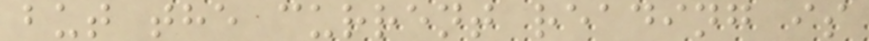but the current reading is
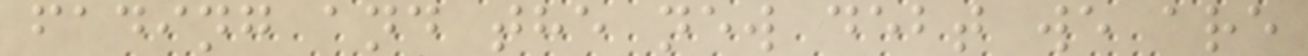fading and the new debt we are
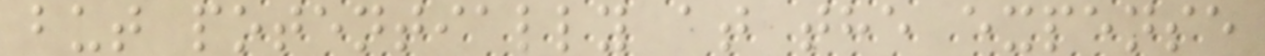but potentially at the expense
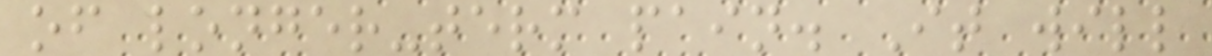of longer-term pain. It will
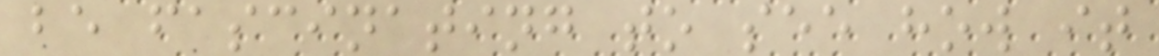be fascinating to see how it
